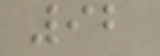92
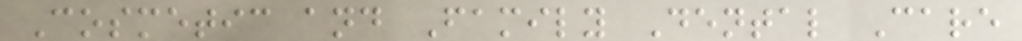Cosmetic and Family Dental Care
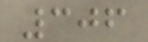306
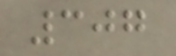307
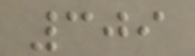309
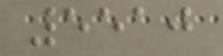5510
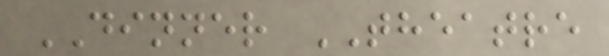DINNER THEATRE
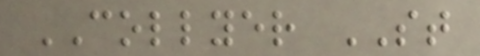COLLYER ST
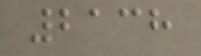2138
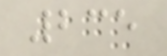235
